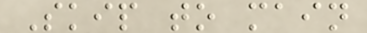Skip to main
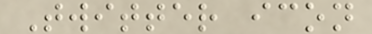Twitter icon
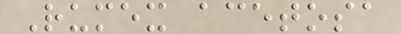Rumex acetosa
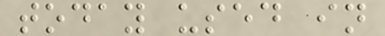today used in
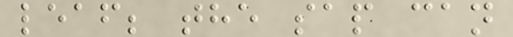leaf; the sap can
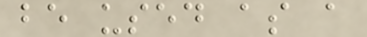be used as a
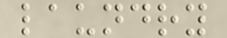laundry
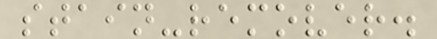stain-remover.
